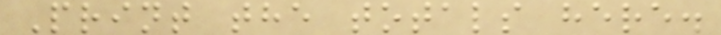Print the totals here.
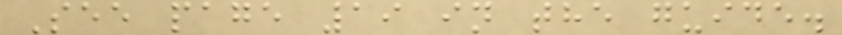See page 19 in the guide.
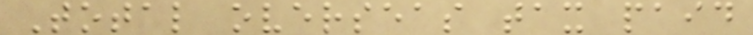Total overseas tax paid
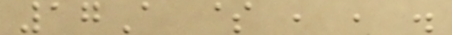17A $ , , .
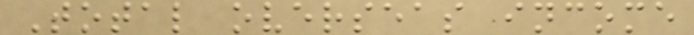Total overseas income
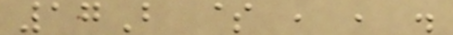17B $ , , .
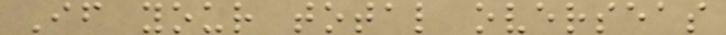If your total overseas
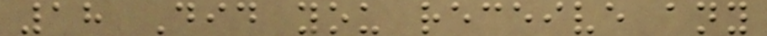18 Did you receive any
